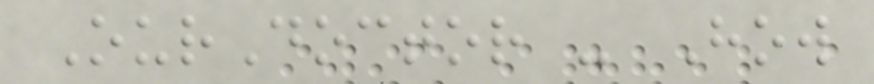OurDoctor - How
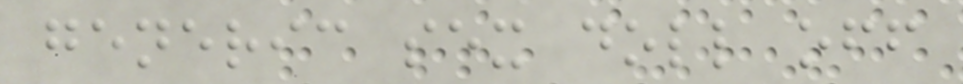generic sex doll off
